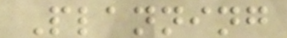Planning
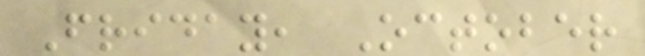Friday, October
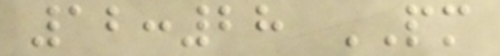12:28 PM
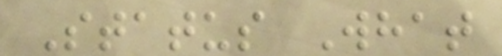Status What
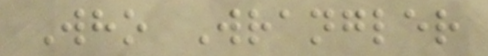Who Wrangler
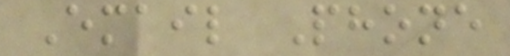Email Phone
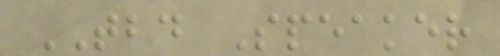TBD Speaker
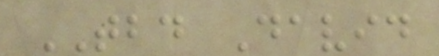TBD David
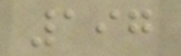197
